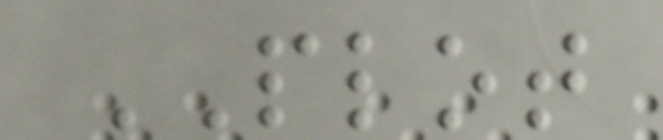PLOT
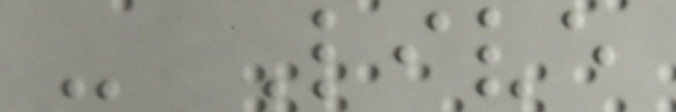- Live
